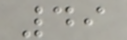49
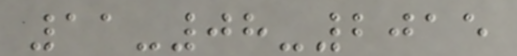11-08-2015
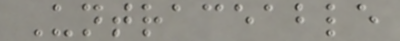Untraceable
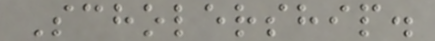Scholership.
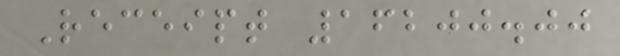Receipt 16200.00
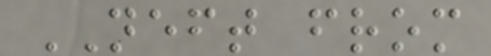NEFT from
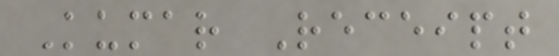Kumar Receipt
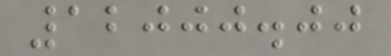12000.00
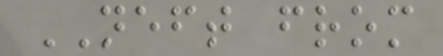NEFT from
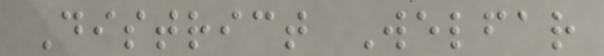District Welfar
